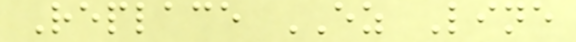Replace EZ Line
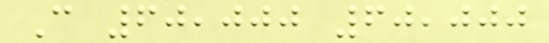C 60,000 60,000
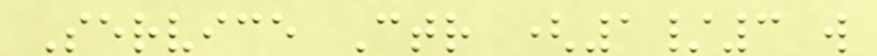Service Ctr (1/3 w
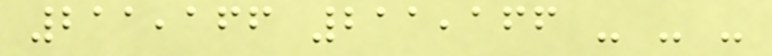211,166 211,166 - - -
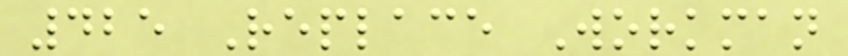425 Replace Workman
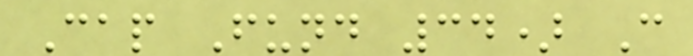Cap Fund 34) C
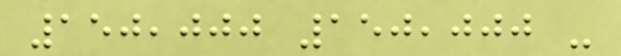150,000 150,000 -
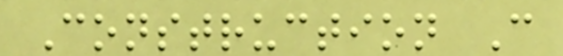Construction C
